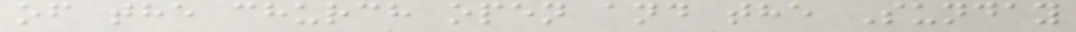of the church open and the Sunday
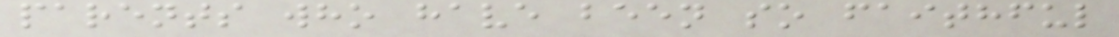parents who have been so faithful
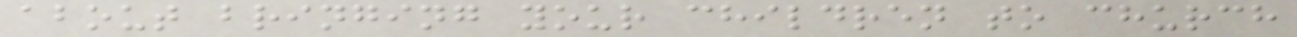about bringing your children to church
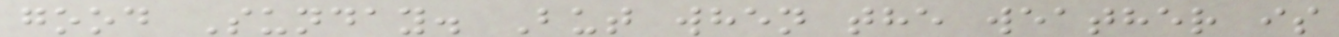good Sunday. But when the weather is
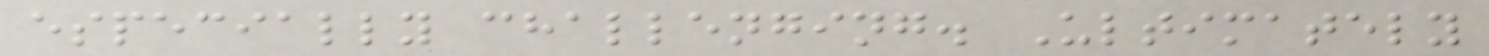especially challenging. Ultimately
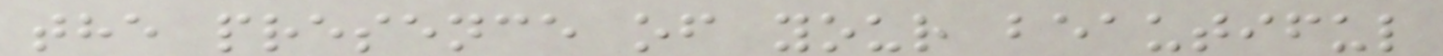the presence of your beautiful
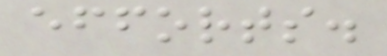efforts.
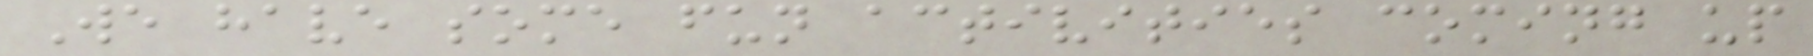We have some fun activities coming up
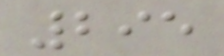295
